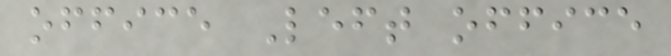office Left office
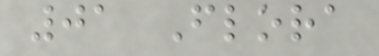01 Flora
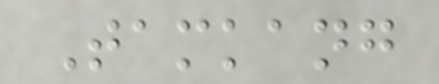Tamkang
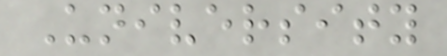University
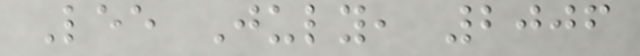Lee July, 2006
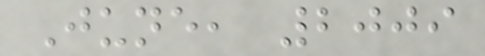June, 2009
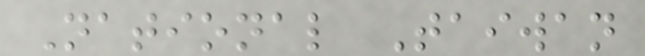National Taiwan
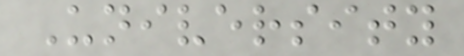University
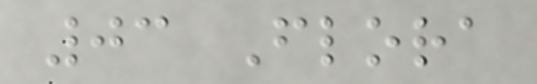03 Flora
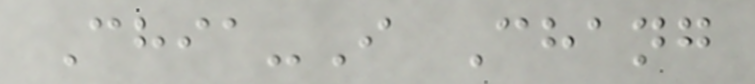Chia-I Chang
